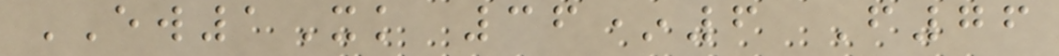EW1Xk 36*6 F76
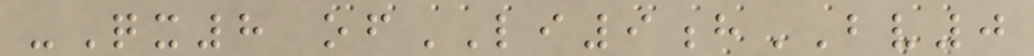-Qx8 ofLI9hBV0
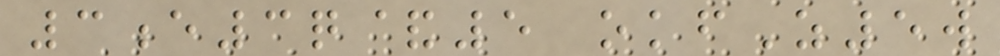3e3q&5 okfZ5w
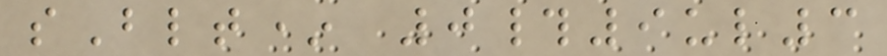sBlt* 0#9ul3
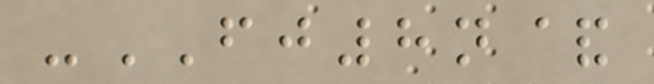-FJ8n&
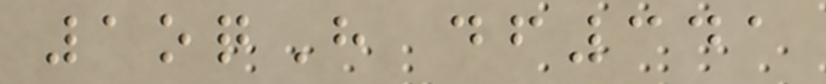1oqH df341
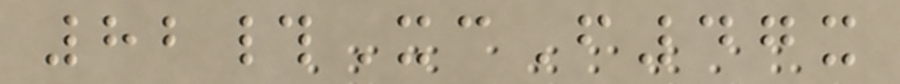82#XcF47x
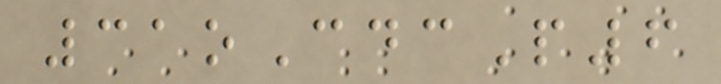31oCdcP6
